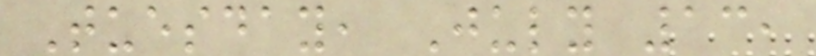Tuesday, July 13,
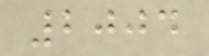2004
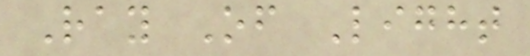Ray Of Light
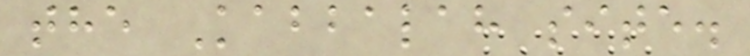the Kabbalah site.
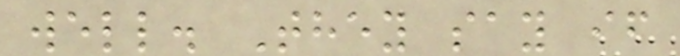well. They say if
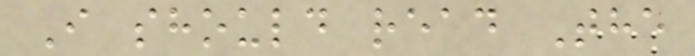I should read The
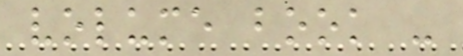volume book -
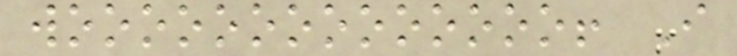woooooooooooooo! I
